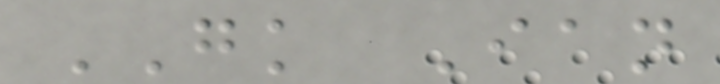GK Ian
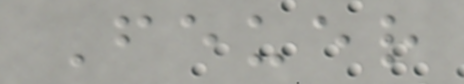Feuer
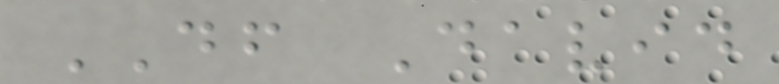DF David
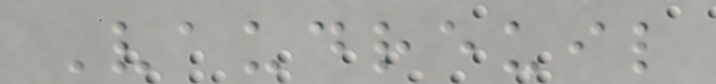Vaudreuil
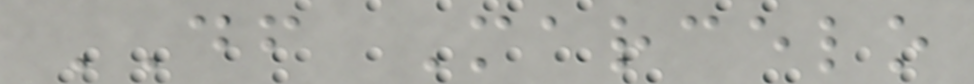DF Marcelo
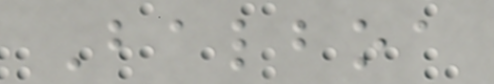Balboa
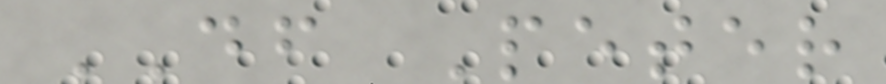DF Peter
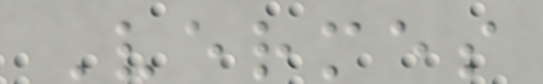Vermes
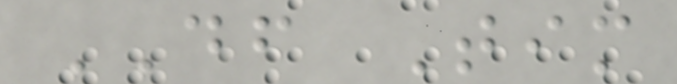DF Tim
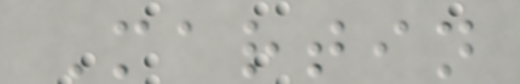Martin
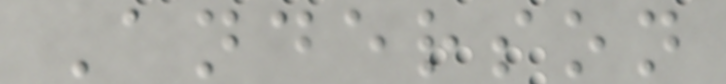Anderson
